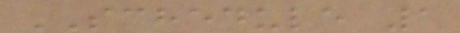SCHEDULE 1
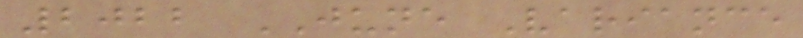2022 JUNE Variance
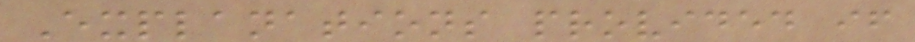Explanations provided if
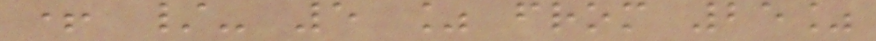+ /- 5 % from 25%
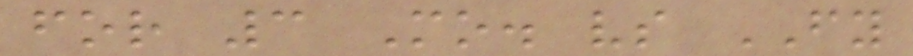for 3 Mo. vs FY
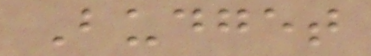Budget
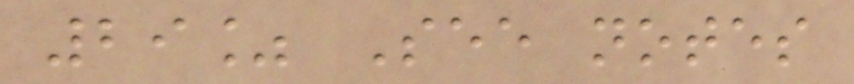29% See notes
